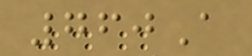760A
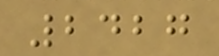2427
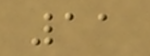11
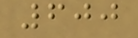600
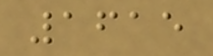1615
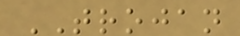TROJAN
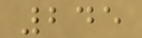245
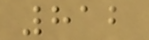812
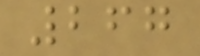267
